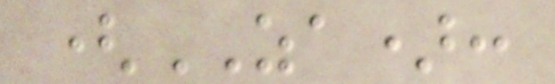(ZA):
